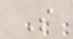S
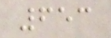653
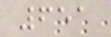651
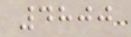4800
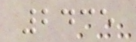2435
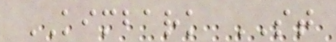KIMBARK ST
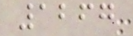1267
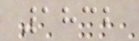1832
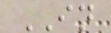IN
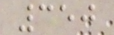350
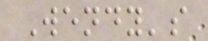Wendy's
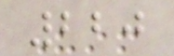220
